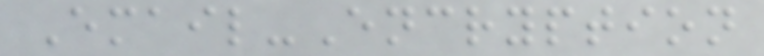Email-Encryption
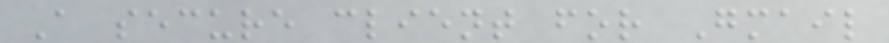A secure client for Gmail
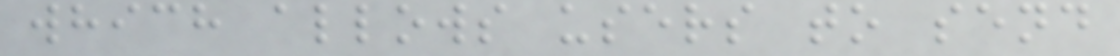which allows users to send
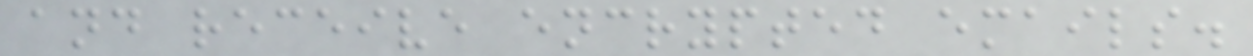and receive encrypted emails.
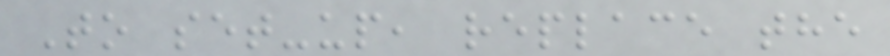To set-up, replace the
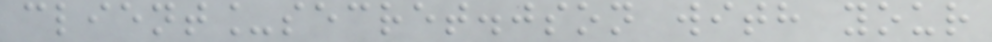client_secret.json with your
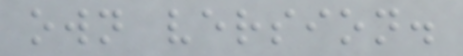own version.
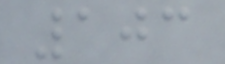103
